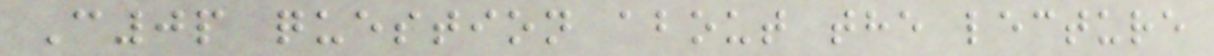C0p question about the lecture
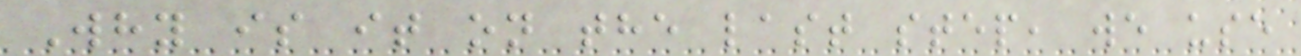Why is it on the last step, we use
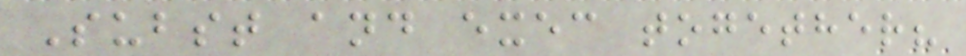Subst and exec together?
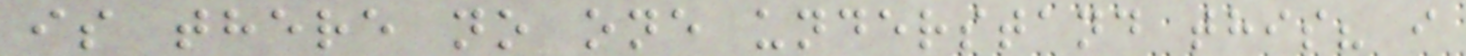is there no one understand this? i
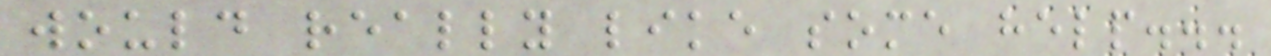would really like some help...
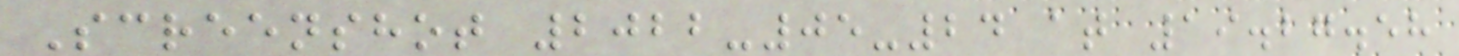Screenshot 2022-05-24 at 19.27.58
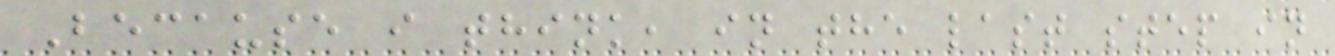Because i think, in the last step in
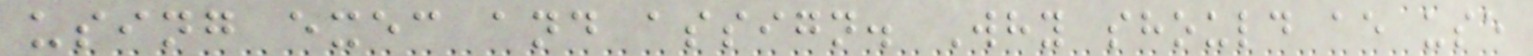using exec and assign. Why should ae use
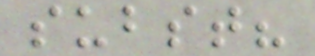subst?
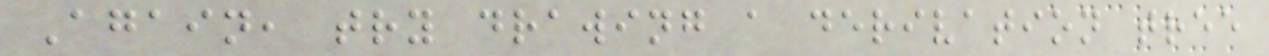Again, try drawing a derivation tree
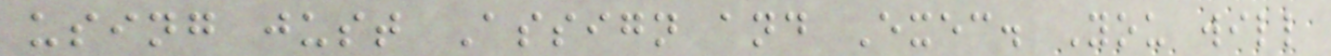using just Assign and Exec. You will
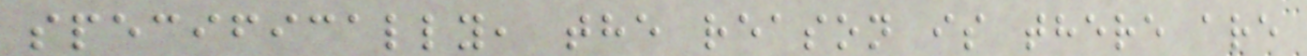specifically, the reason is there are
